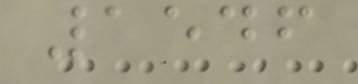1546
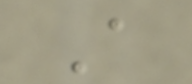A
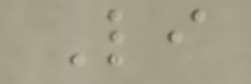Li
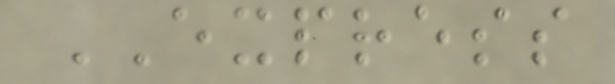EXPRESS
